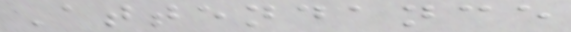Attendance
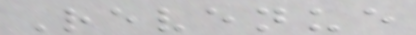Revenue
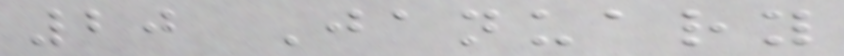20 January
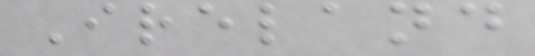Ireland
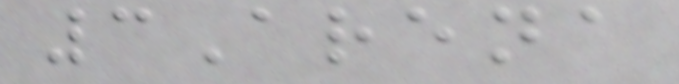3Arena
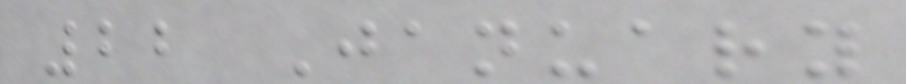22 January
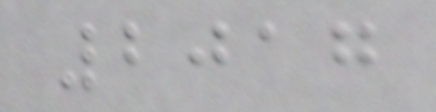2017
